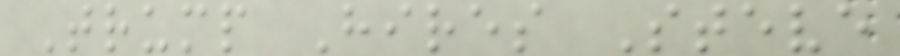Trump Hires Steve
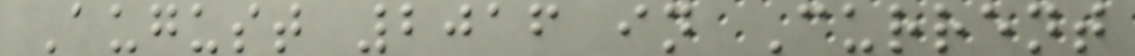August 2016 in Current
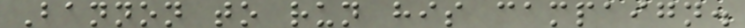Bannon to run his campaign.
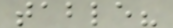table?
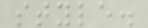style.
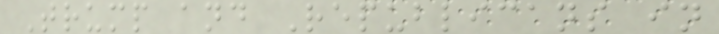Trump and Republicans in
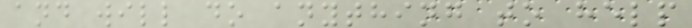and will do anything to help
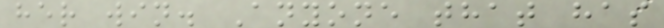her win. Anyone that has
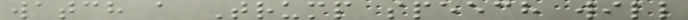watch a Trump speech will
